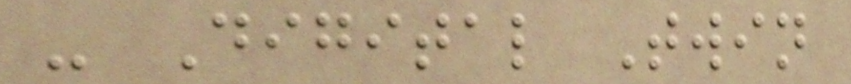- Digital Twin
